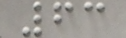63
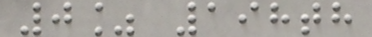0% 198th
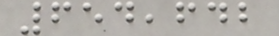654,642
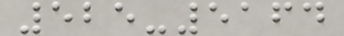525-5164
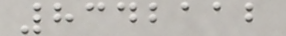8342112
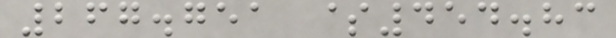267.751 $454.83
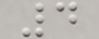4
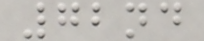72nd
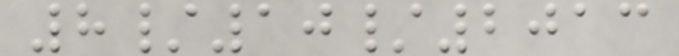8/10/2013
